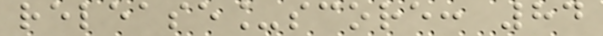release_score: 84
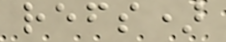refs)
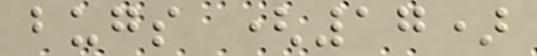bugs (17)
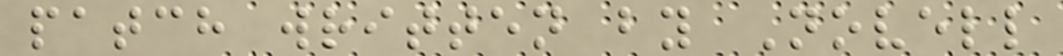patch written by Novell
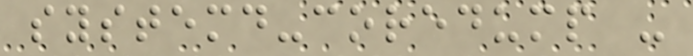systemd-coredump -
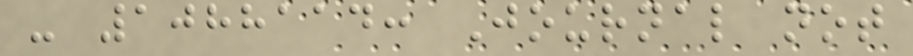- 1088114: Journal not
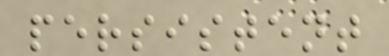persistent
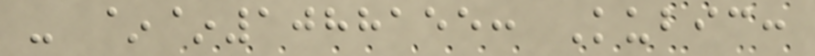- ~~1088155: Kubic:
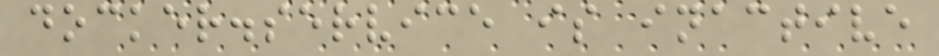docker.service is inactive
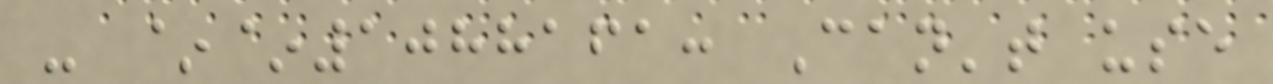- ~~1088161: Can't use
